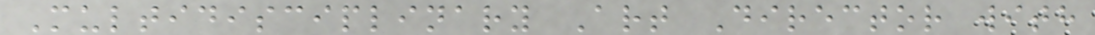Multidisciplinary Art Director with
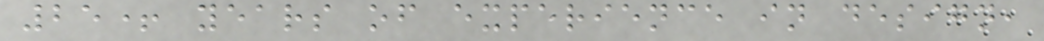25+ years of experience in design,
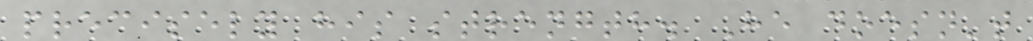precisely his strength. He doesn't
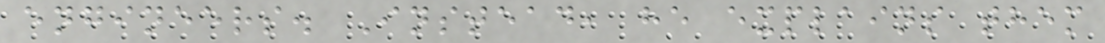engineers. Instead, he explains them
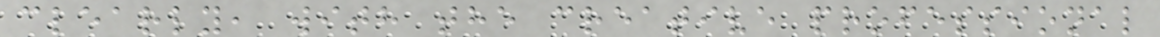clearly, with the creative professional
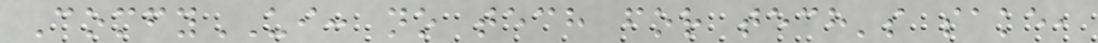ComfyUI: no tech for tech's sake,
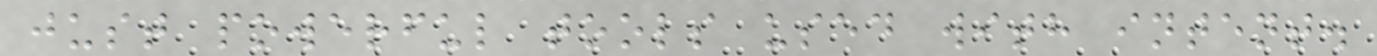just powerful tools used with intent.
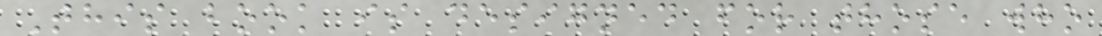This book is designed for those who
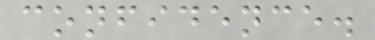confidence.
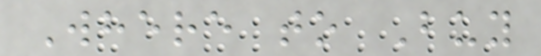Where to Buy
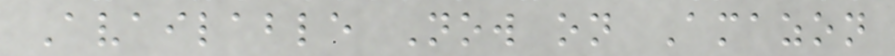Available Now on Amazon
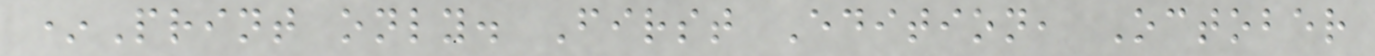*Print only. First Edition, October
